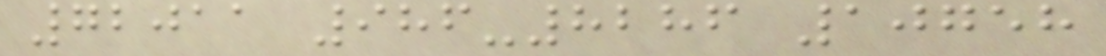72011 986-8286 10758
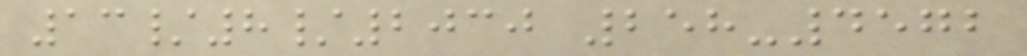13/8/2030 258-4572
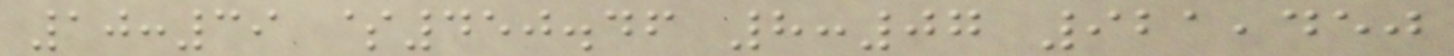10:39 $450.46 8:07 921,450
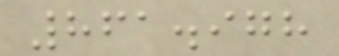861.978
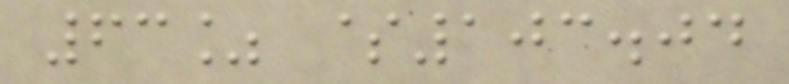63% $103.04
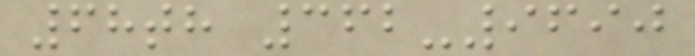68th 362-9690
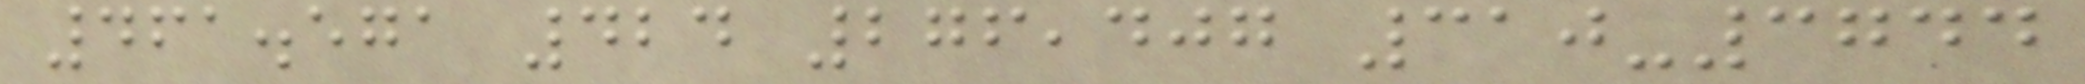461.571 424 276,407 310-3744
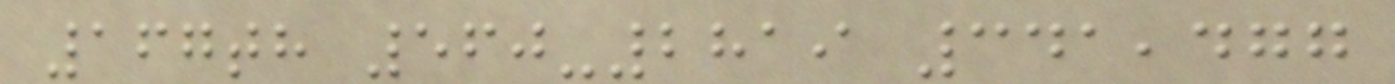167th 560-2819 341,477
